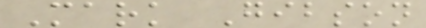Mark Gibson
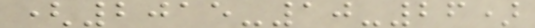(2015-10-26)
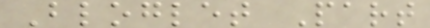Bloglet Part
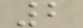2
